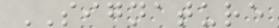SIGNATURE
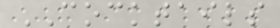COCKTAILS
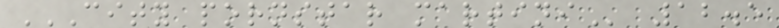CITY PORNSTAR MARTINI 12.5
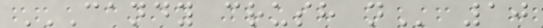CANDY CRUSH N 10
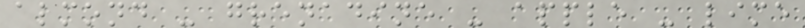almond - grenadine - apple - lime
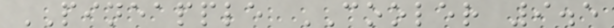PINEAPPLE COOLER 9.5
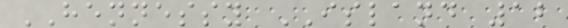HENNESSY ISLAND 12
